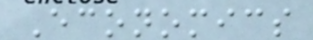Economics
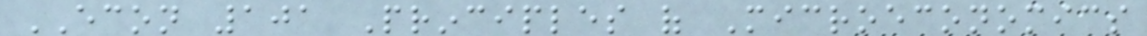ECON 101 Principles of Microeconomics
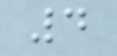4
